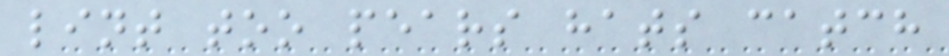lint too pears hats catch
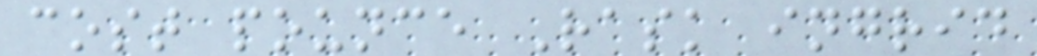cost pounce Rask ingrid
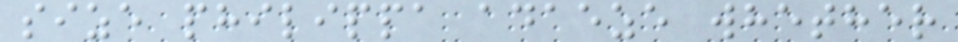size philippa adaeze whether
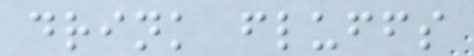drink fluffs
